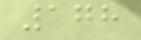178
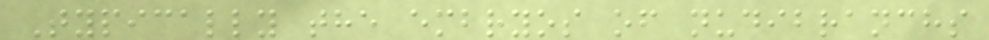Typically the embryos of nudibranchs
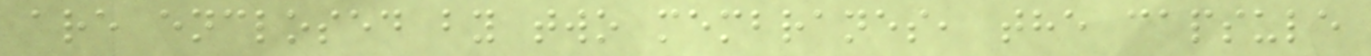are enclosed by two membranes, the capsule
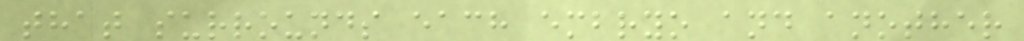that surrounds each embryo and another
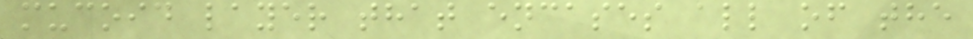mucoid layer that encases all of the
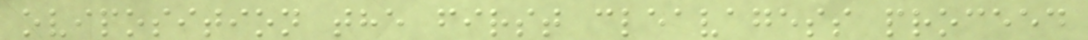oviposition the first cleavagess proceed
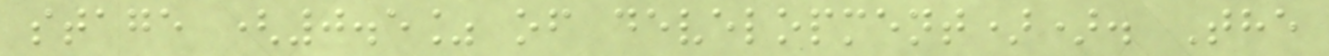stage (0.5% of development)). The
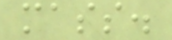mass.
